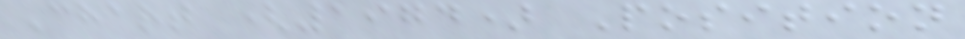Chart (1974) Position
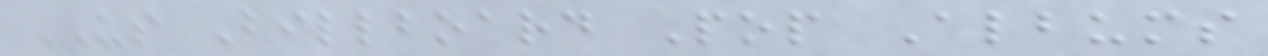US Billboard Pop Albums
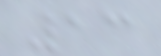13
